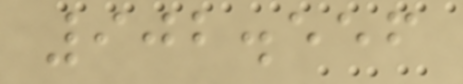902.556
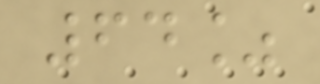64%
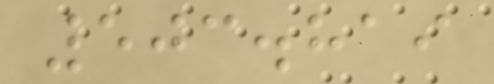503.819
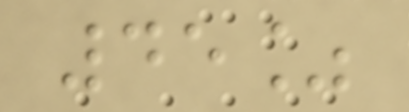45%
